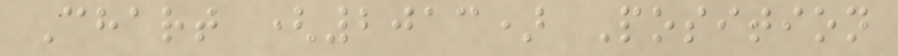Chart (2013) Position
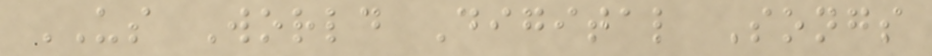US World Digital Songs
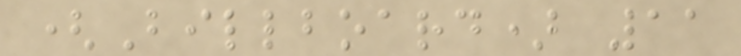(Billboard) 11
